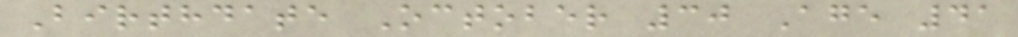Birthdate October 30 Age 41
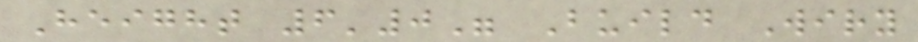Height 6'0" Build Wiry
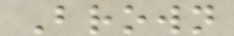Brown
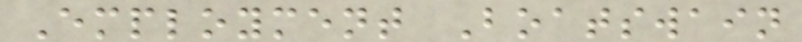Employment Boatswain
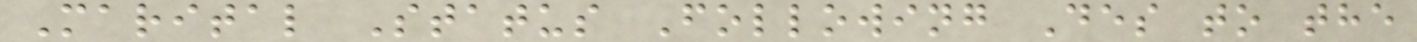Marital Status Following Des to the
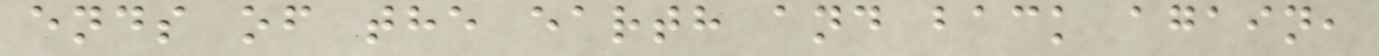ends of the earth and back again,
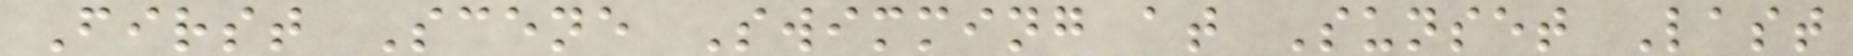First Scene Swimming at Sunset Last
